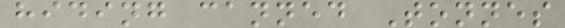hiding canned Tonnes
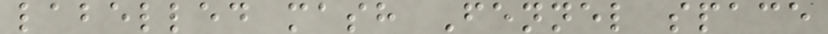labelled mash Fennel space
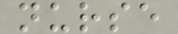nurse
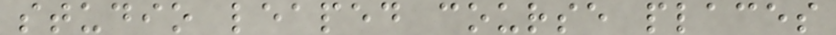studio leaped course places
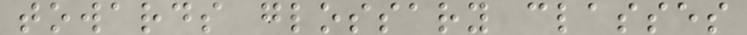towards glossary classes
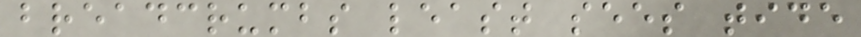breadcrumbs least sees tide
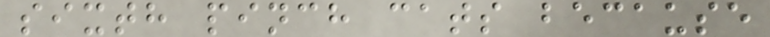sixth pinch cats because
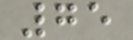75
